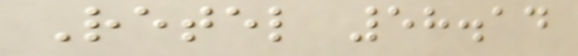Retel 58.14
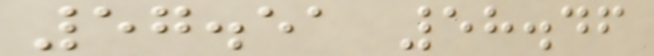57.51 58.46
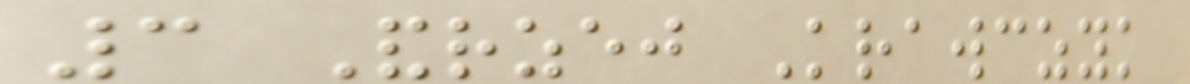3 Andrzej Krawczyk
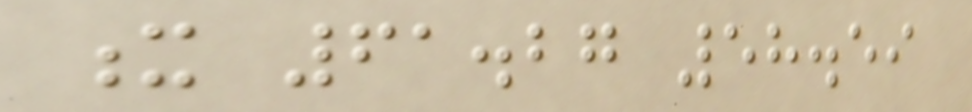x 61.27 58.59
